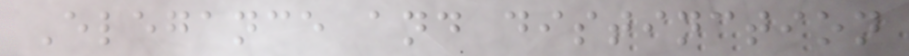Elegance and distinction
